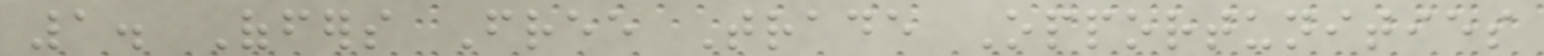1. Offers Free Trade Opportunities
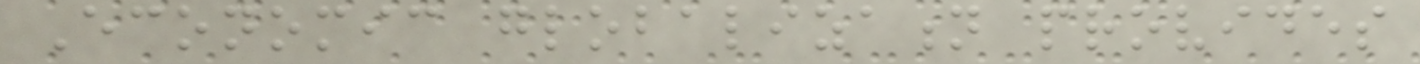Economic globalization provides
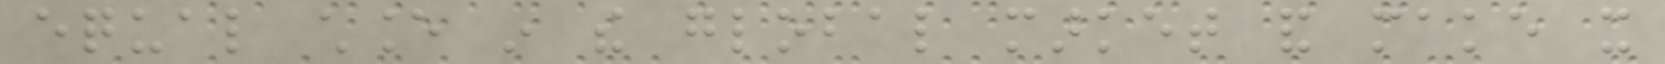equal chance in the global market and make it
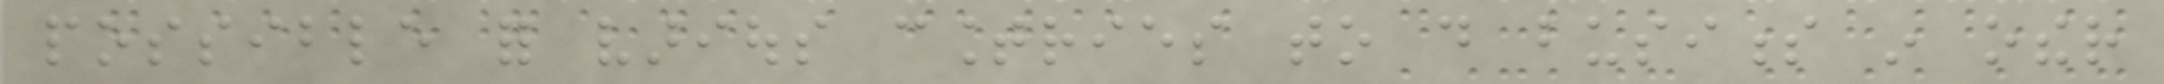possible for various countries to do business in other
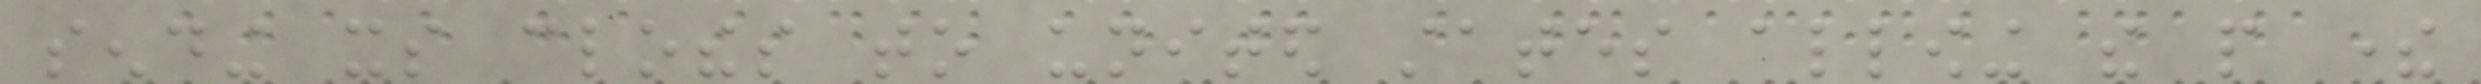sending its clothes to united states allowing the people there
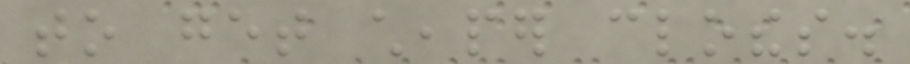to get cheaper clothes.
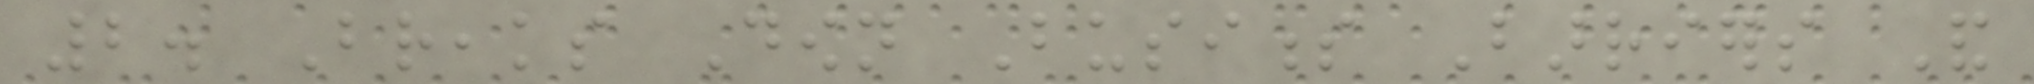2. Breaks Down Business Barriers And
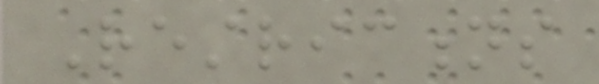Restrictions
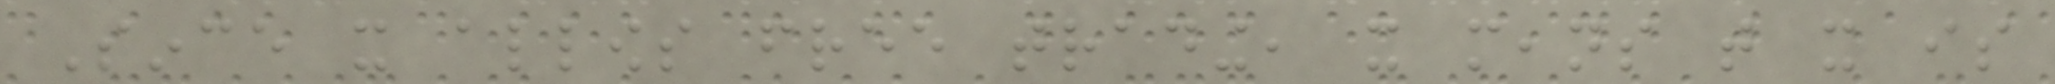Since it allows free trading, it means that it is
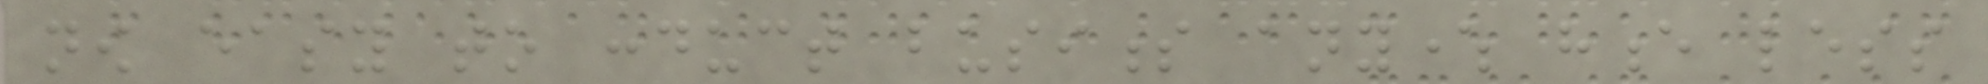now easy to conduct business anywhere hence less
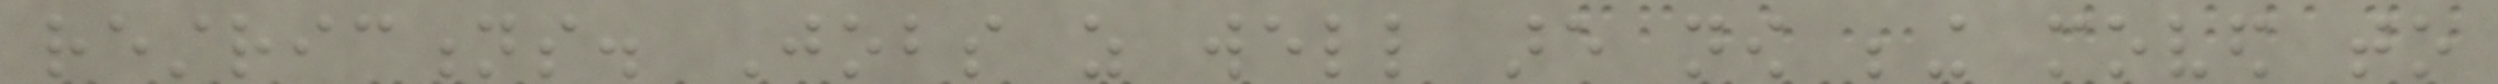restrictions. Jobs as well are now being moved to
